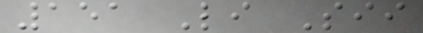151 Li Sii
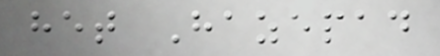het Hazepad
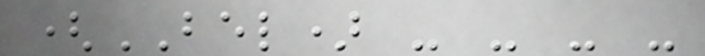(BEL) - - - -
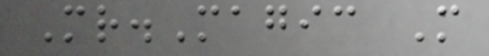Mr.Magic M
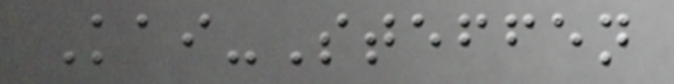Kai-Steffen
